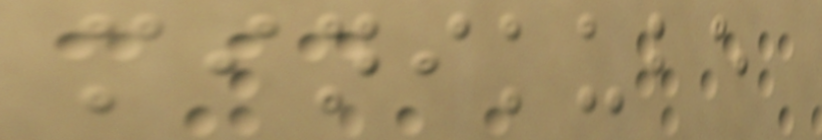minikube
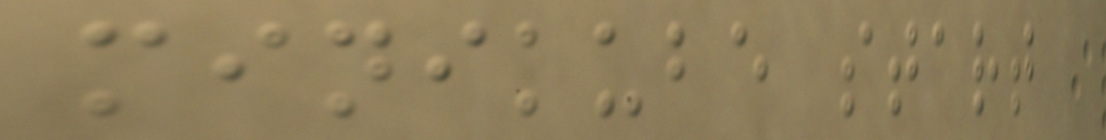minikube start
